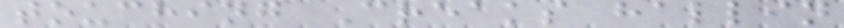touching Creaks hallin
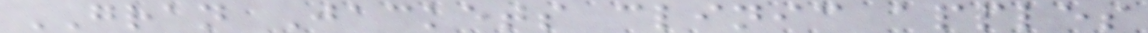GRAN Jackets clinic apples
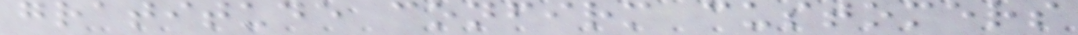gratitude confirm customers
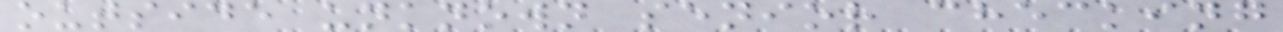outside unknown senior checking
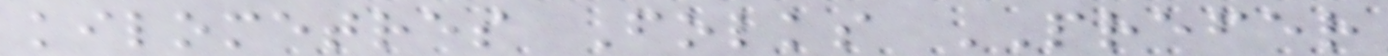kilometres Folks PREFER
